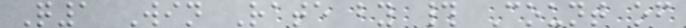Q1 Win Rate by # Count of
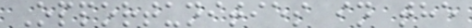Opportunities in the
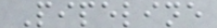Pipeline
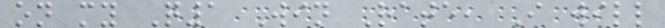on my Q1 Win Rate, I will
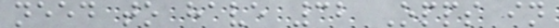need to have 32 Opps in
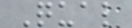Qual
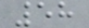58
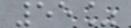55%
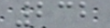232
